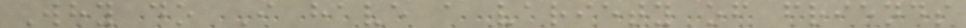Why do I have a variety of friends
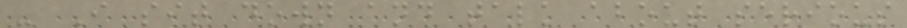- I sit down and talk about serious
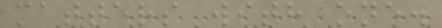matters with one.
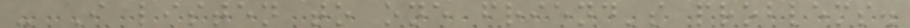- I listen to one friend's problems.
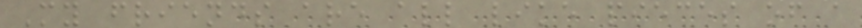My friends are all like pieces of a
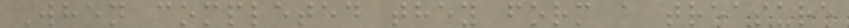When completed they form a treasure
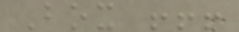Box !!!
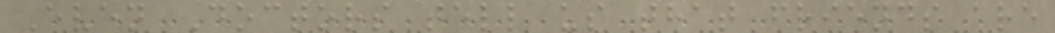Even Doctors tell us that friends are
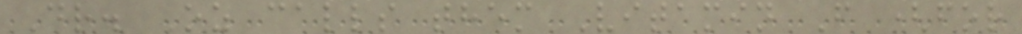Dr. Oz calls them Vitamin F (for
